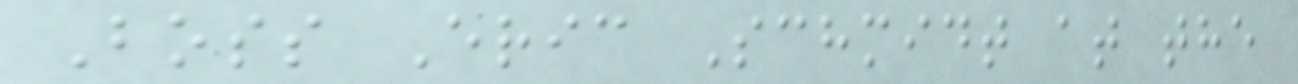Boss Eric Schmidt at the
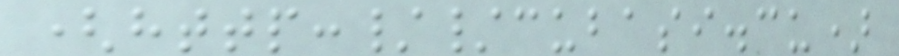(http://cubasi.cu)
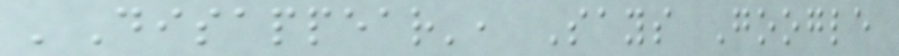'Disappear', Says Google
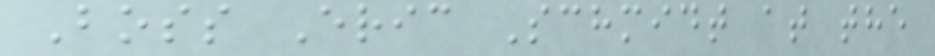Boss Eric Schmidt at the
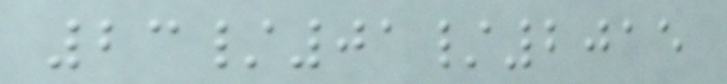23/01/2015
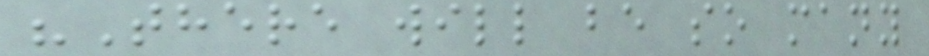"There will be so many
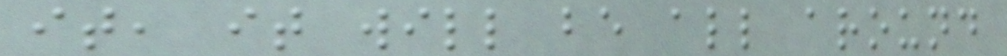it, it will be all around
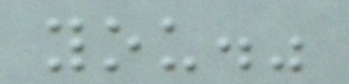you."
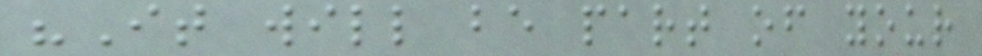"It will be part of your
